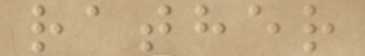rather
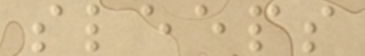sleeps
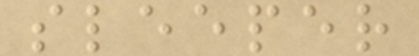sleeper
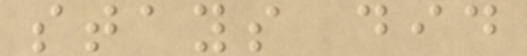stays did
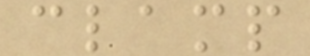clamp
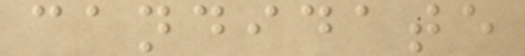candidate
